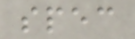spec
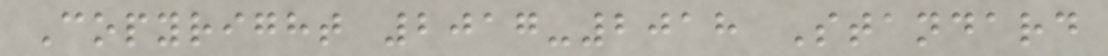Copyright 2017-2018 Standard
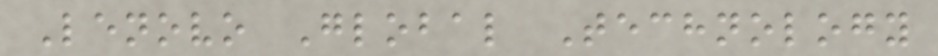Lenovo Global Technology
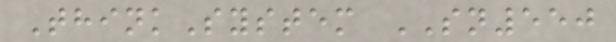ThinkSystem SN550
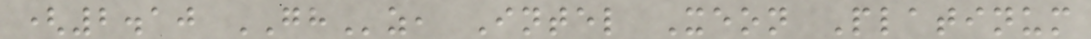(2.10 GHz, Intel Xeon Platinum
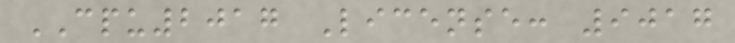CPU2017 License: 9017
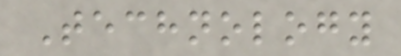Technology
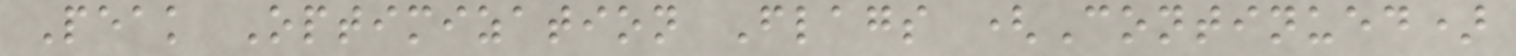Peak Optimization Flags (Continued)
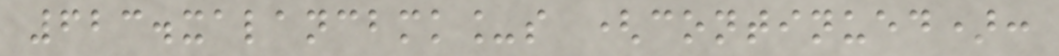623.xalancbmk_s (continued):
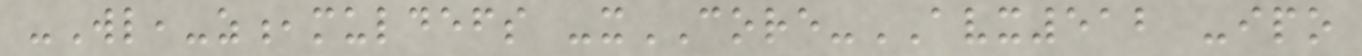-Wl,-z,muldefs -xCORE-AVX512 -ipo
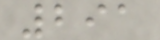291
